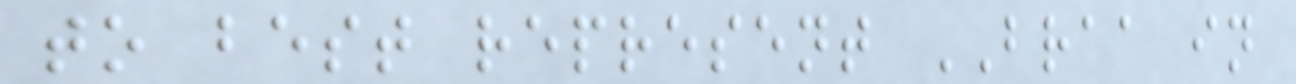to best represent BRAA in
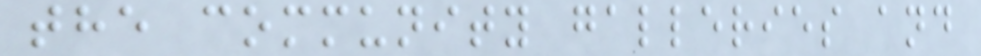the community galleries and
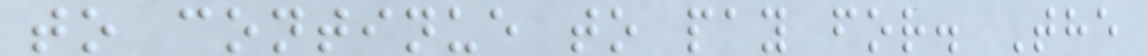to continue to pay for. The
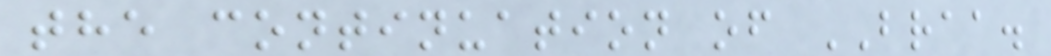the continuation of BRAA.
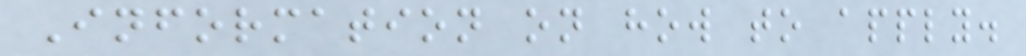Information on how to apply.
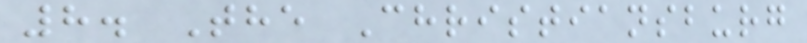8. The Christiansburg
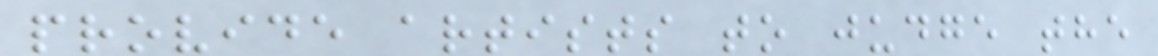provide artists to judge the
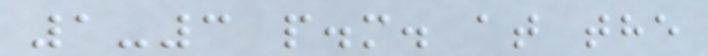1-3 p.m. at the
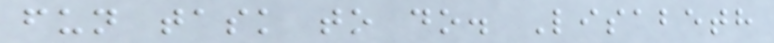fun task to do. Lisabeth
